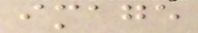image
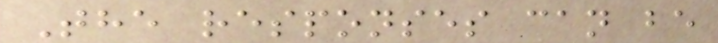The responses can be
